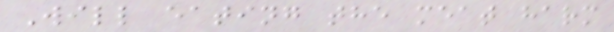Will eating the meat harm
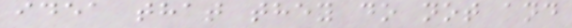idea that they do not and
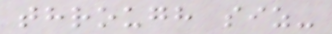through siz-
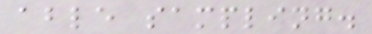able sampling.
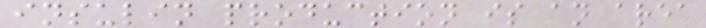insulin production is an area
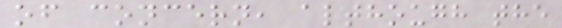of concern, although the
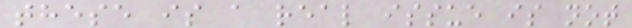these is a real issue is not
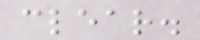clear.
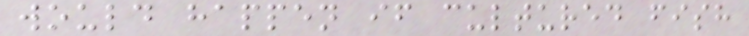would happen if cultured fish
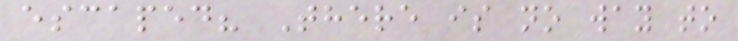escaped? There is no way to
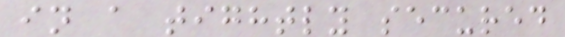in a tightly secured
